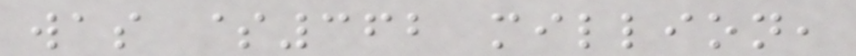was $362 million,
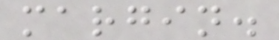margin.
